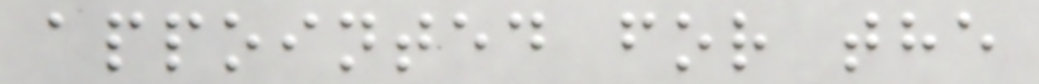appointed for the
